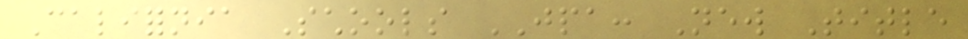California Schools JPA: New Title
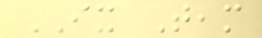IX Team
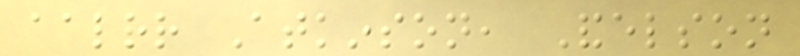aalrr Atkinson, Andelson
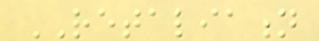RETALIATION
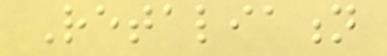Retaliation
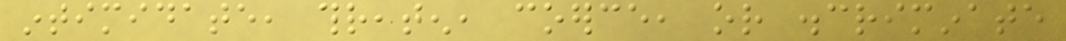intimidate, threaten, coerce, or discriminate
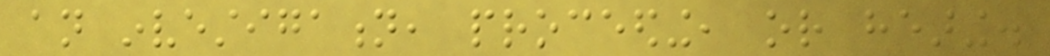an investigation, proceeding, or hearing.
